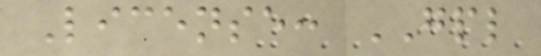License: GPL
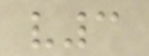v3
